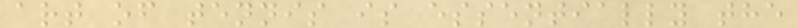art of tennis is essentially the
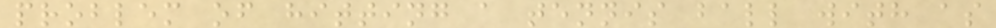problem of hitting a tennis ball with as
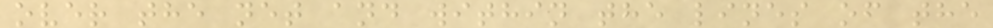over the net and within the lines of the
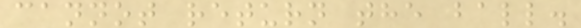cannot return the ball.
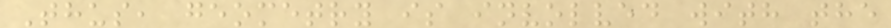Thus, geometry is involved with the
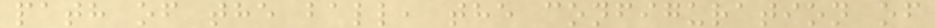path of the ball, the configuration of
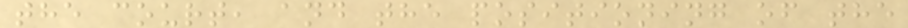the court, and the positioning of the
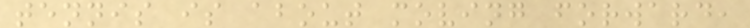tennis is about moving forward,
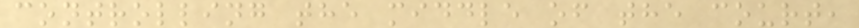controlling the middle of the court,
